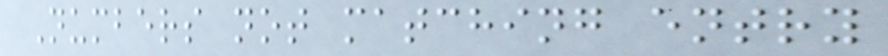Numbers not matching entry
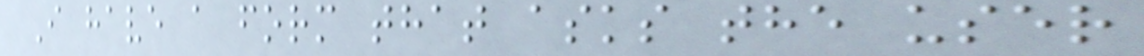I have a form that asks the user
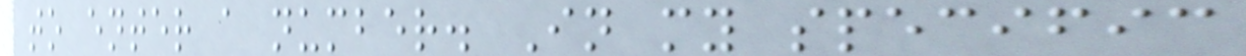to enter a number. In my specific
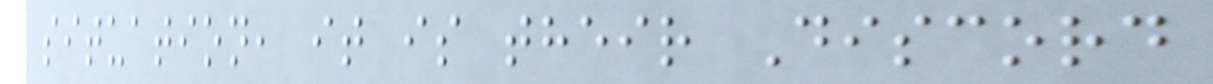situation, it is their Discord
